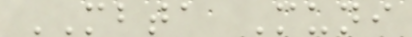MBTA Muni
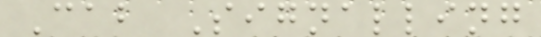Cab Signalling
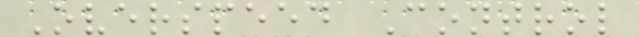Overspeed Control
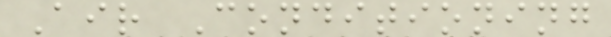Air Conditioning
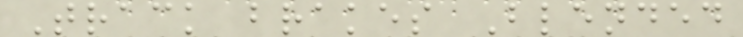Track brakes Blended
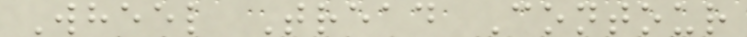Wheel Tread Contour
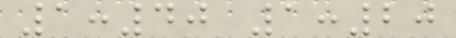1:40 1:20
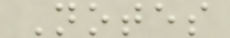Notes
